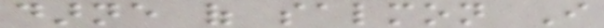darne of salmon I
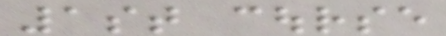1st course
